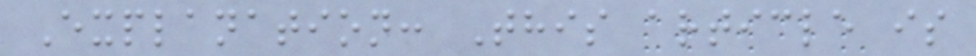Explanation: This article is
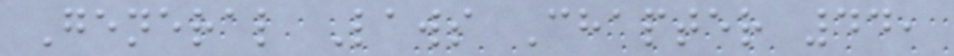General Laws Chapter 44,
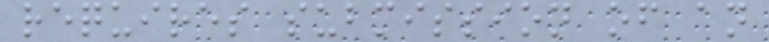requires submission of an
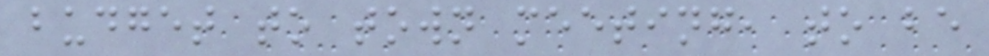budget to town meeting, to be
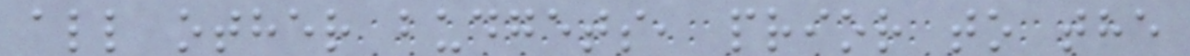all other budgets, prior to the
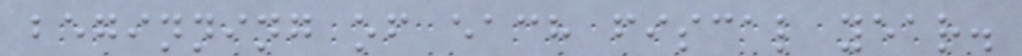beginning of each fiscal year.
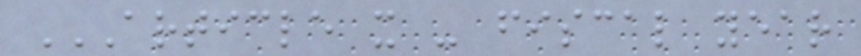ARTICLE X - FISCAL YEAR
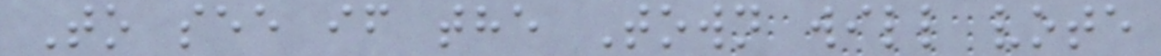To see if the Town will vote
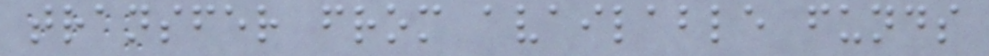transfer from available funds
